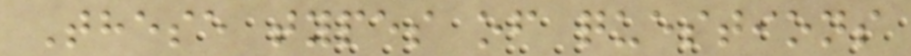These types of questions
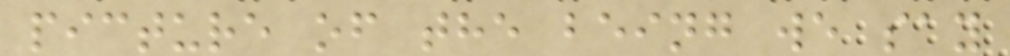picture of the being we say
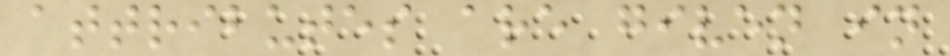attributes are given in
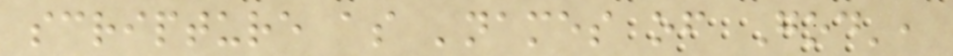scripture as 'names of God',
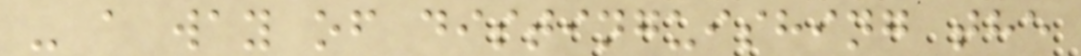- a way of distinguishing the
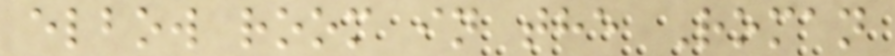elbow room in the Roman
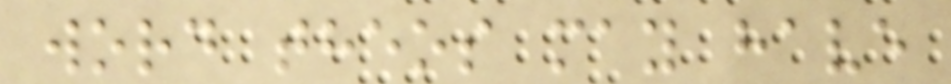word theos may have
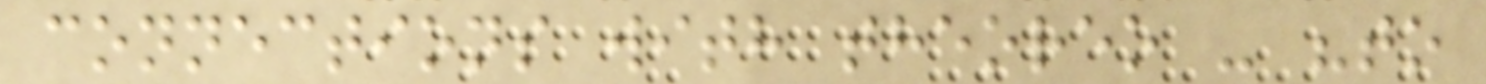connections with theoreo - "to
